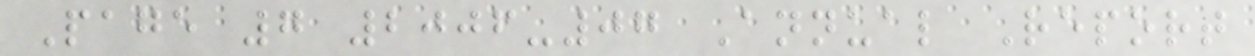Page 7 2006-07 Annual Report
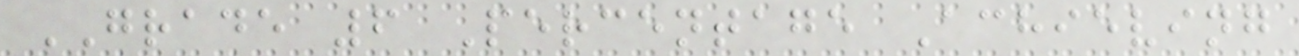GRADE 6 Percentage Achieving
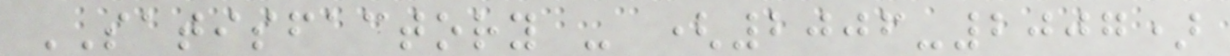SATISFACTORY - (2006-2007)
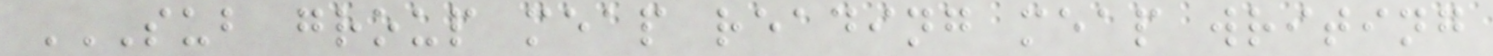SUB GROUP MEAP READING MEAP WRITING
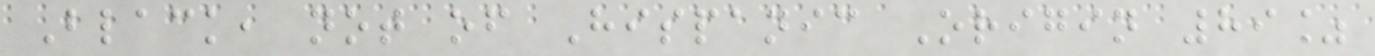Black, not of Hispanic Origin 89%
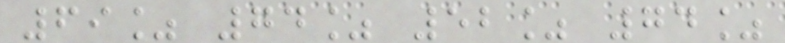69% 74% 52% 74%
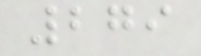279
